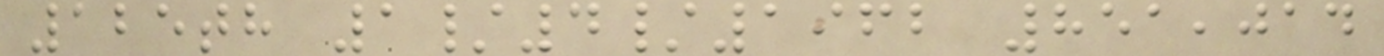125th 1/4/1962 851,014
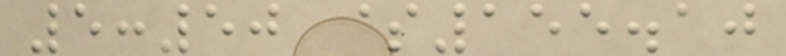5:50 $155.10
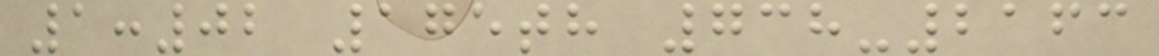1:02 175th 738-2163
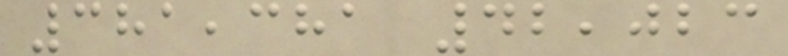381,381 42,023
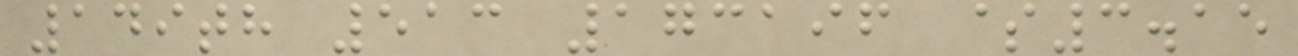149th 513 173196 $3.15
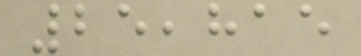25,815
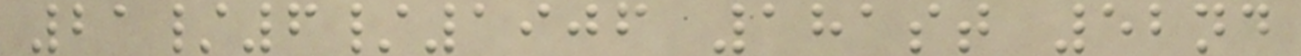21/6/1906 181st 52nd
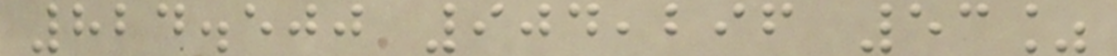824.500 904,296 53%
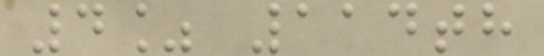4% 114th
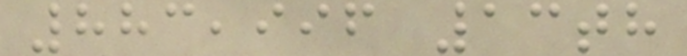883,996 13th
